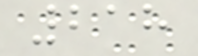218
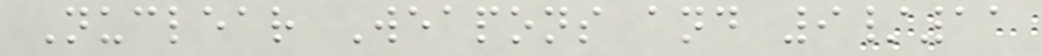Nuclear Weapons and 9/11
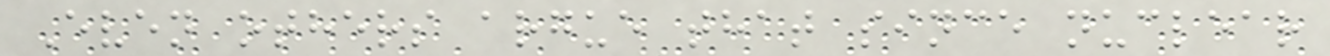Even others argue that since nuclear
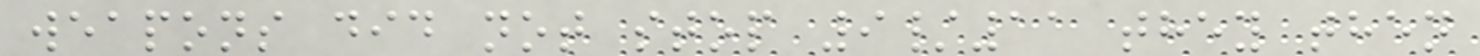weapons did not stop 9/11 they then
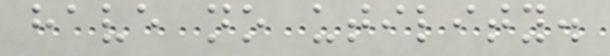have no utility.
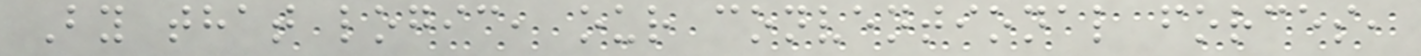By that logic, our conventional forces,
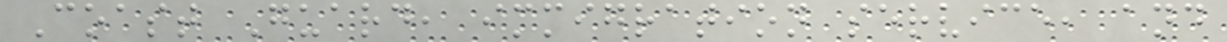Coast Guard, immigration service, and
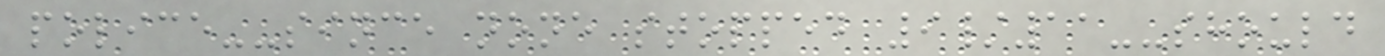police--since none stopped 9/11--should
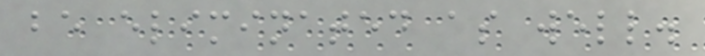be eliminated as well.
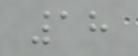18
